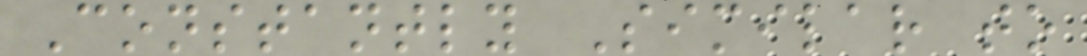Constantly Similar to
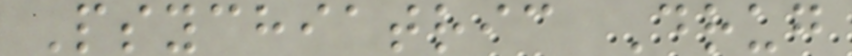Psychiatric Drug
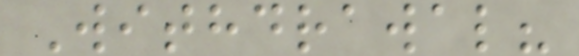Withdrawal?
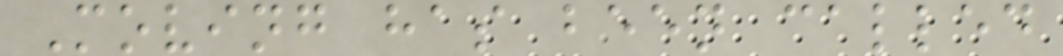Moving has been called
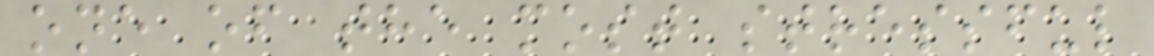one of the most stressful
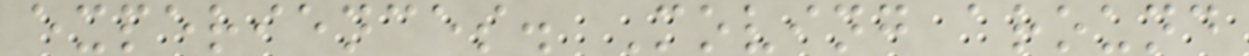experiences. Moving around
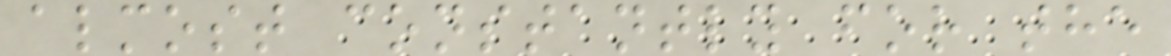almost constantly for the
